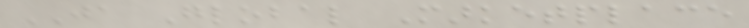JA Global Marketplace
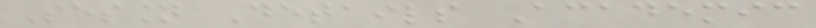Session Details Academic
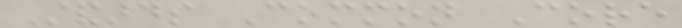Standards Common Core
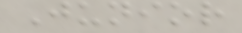Junior
